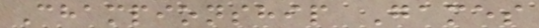Championship Games
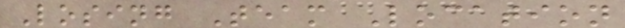Losing Team Location
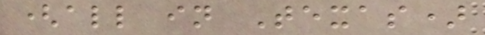(all in Texas)
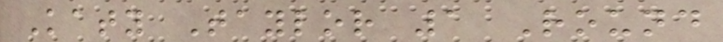Katy Taylor 1 Round
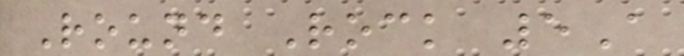Round Rock 5A
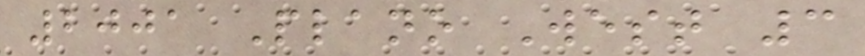2001 Plano West 3
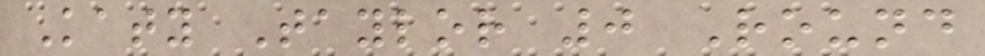Katy Taylor 0 Round
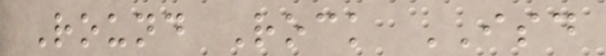Round Rock ISD
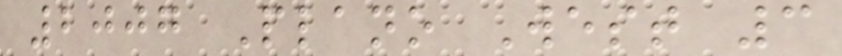2007 Plano West 3
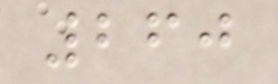260
